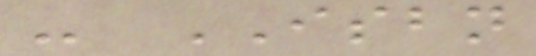- ISBN
